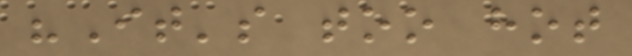"It's too hot
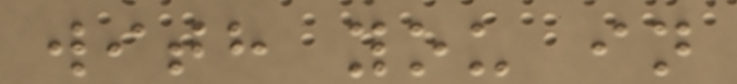with you in
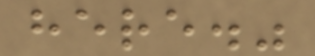here."
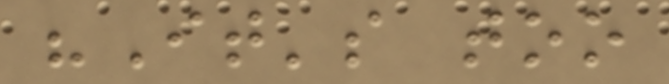"It's too
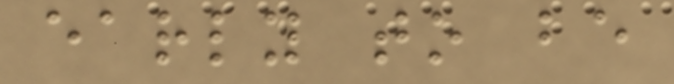early to be
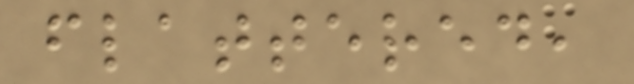flattered,
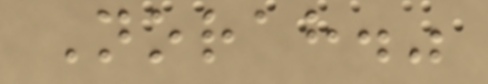Norah."
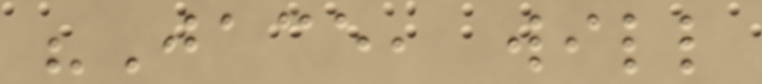"Jace, will
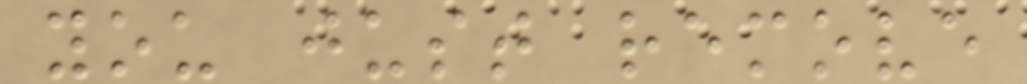you just remove
